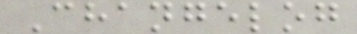Changelog
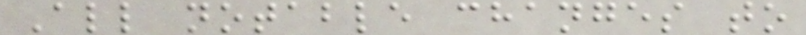All notable changes to
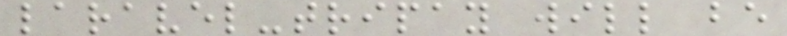laravel-tripay will be
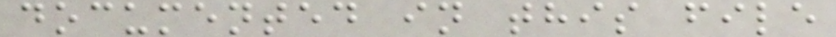documented in this file
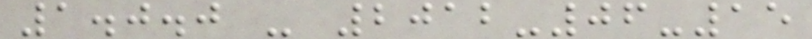1.0.0 - 2012-06-15
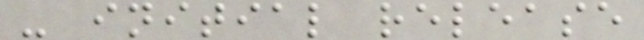- initial release
